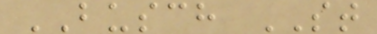BUSCH ST
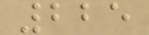225
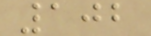102
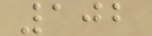102
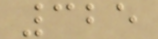325
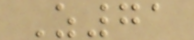Z71
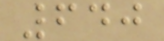640
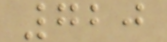720
